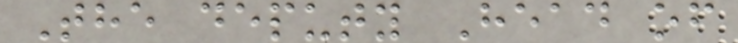The deputy Head of
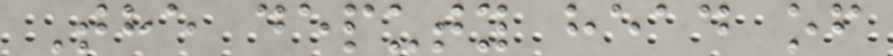The deputy head of
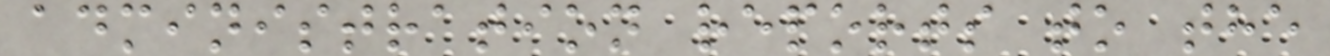administration reports to the
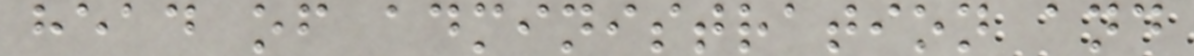head of administration and
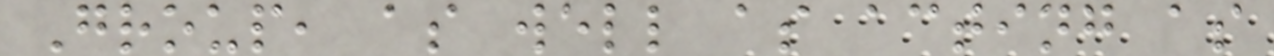Group, as well as acting as
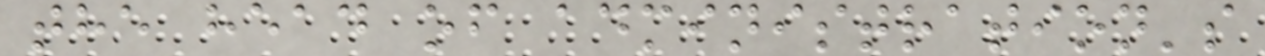the head of administration's
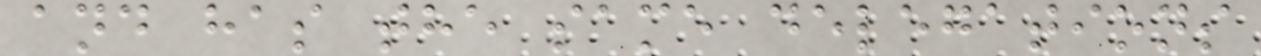and has the same delegations
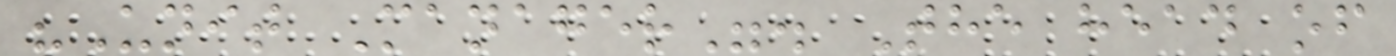"Unit Manager". The head of
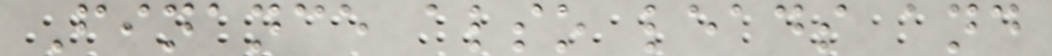Finance also leads and
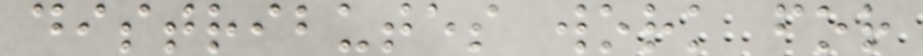distributes work for
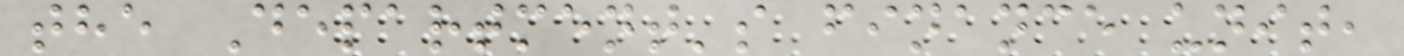the Department's finance unit,
